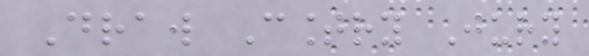Draw Country Jury
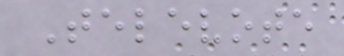Televote
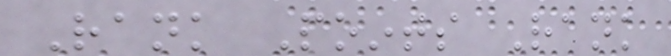Rank Points Rank
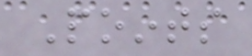Points
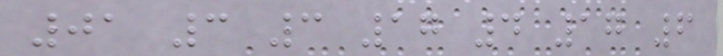01 3 3 17 4 17 6
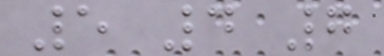5 4 7
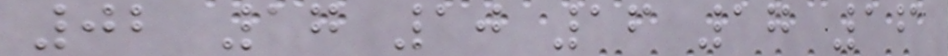02 17 10 16 17 16
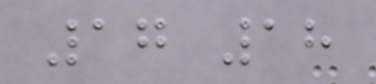17 18
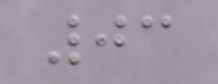03
